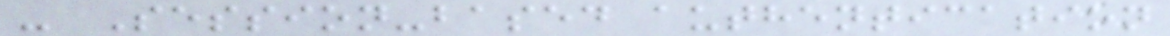- Session-based authentication
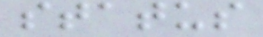status
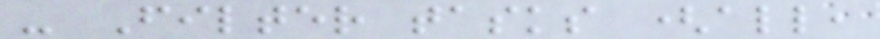- Filter tasks (all,
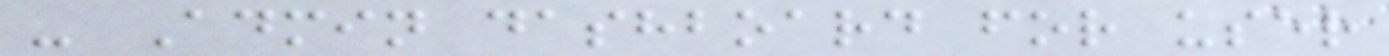- Admin dashboard for user
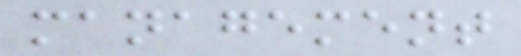management
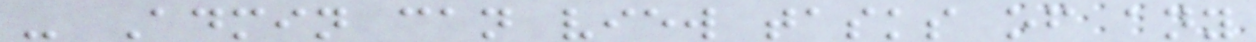- Admin can view tasks of any
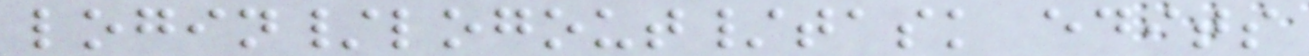login/logout/task edits
